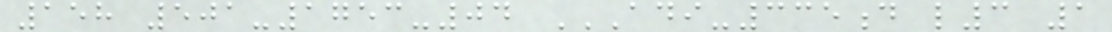158 501-1753-04 ADI-335D L3 1
